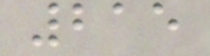215
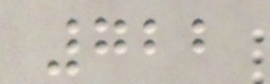722
